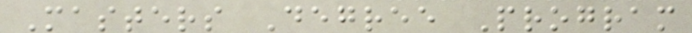Masters Degree Program
